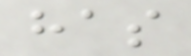has
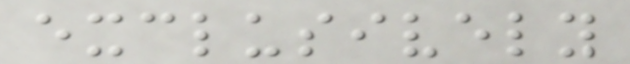exclusively
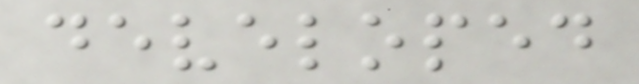developed
